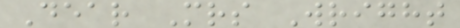Dear Mrs Wright
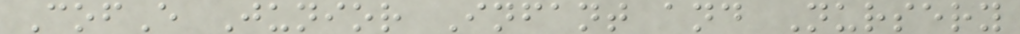CofE Junior Infant and Nursery
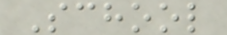School
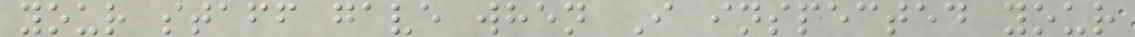your staff gave when I inspected your
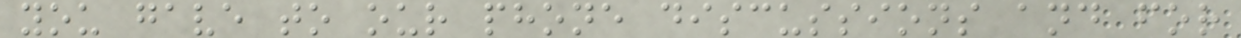you gave to our phone discussions and for
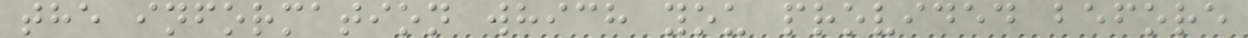the information which you provided before
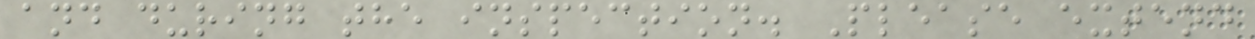and during the inspection. Please extend
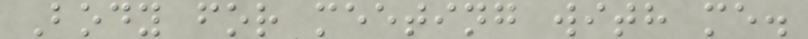Body for meeting with me.
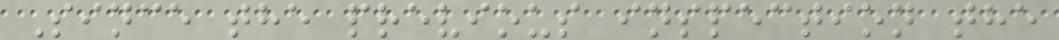Since the previous inspection the
